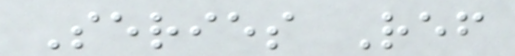Series Ref
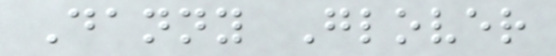Danny Glover
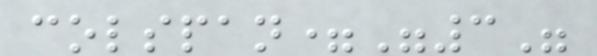colspan="3"
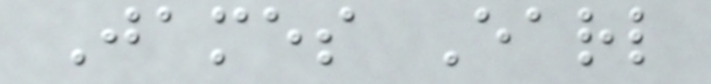James Earl
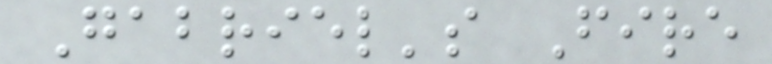Gabriel's Fire
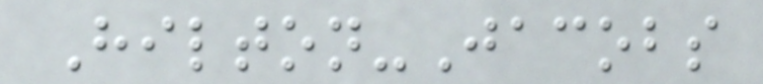Hilton-Jacobs
